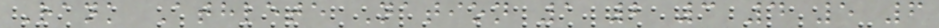Rank Athlete Nation 1 2 3 4 5 6
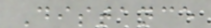Distance
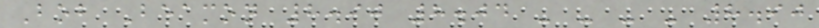Bob Beamon 8.90 8.04 - - - - 8.90
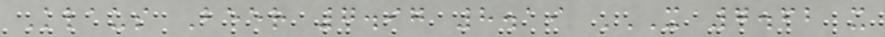Klaus Beer 7.97 8.19 X 7.62 X
